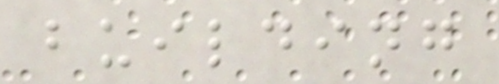building
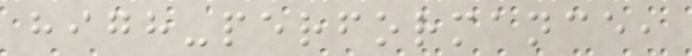high-performance,
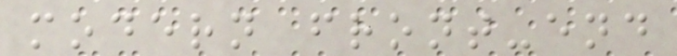modern front-end
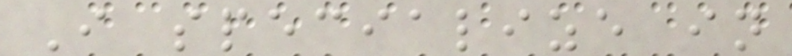I specialize in
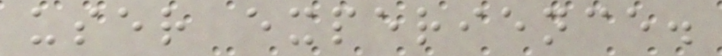user experience.
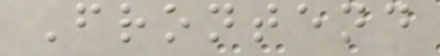Frontend
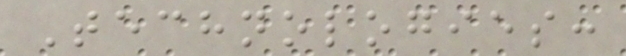Technologies:
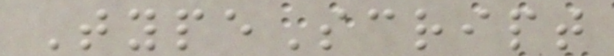TypeScript
